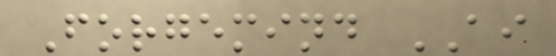Forgemind AI
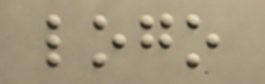logo
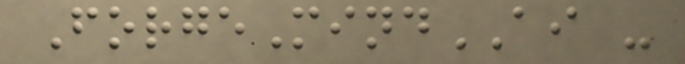ForgeMindAI -
